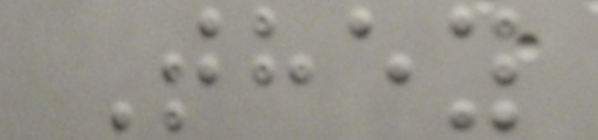They
